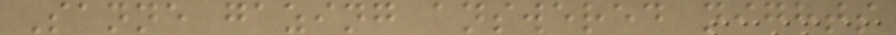Sanne gazing answered nights
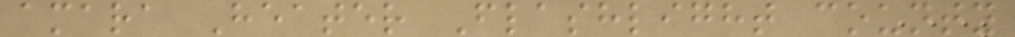amara Heater Flashlight county
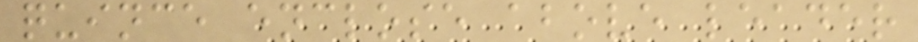quince enclose above leader
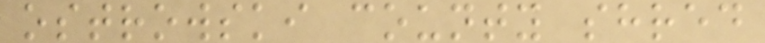ostrowski county shred
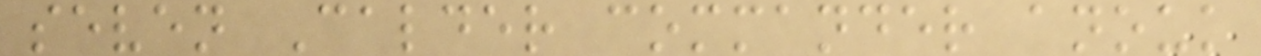seven Calder commander anouk
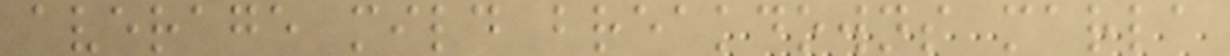average mild breakdowns marla
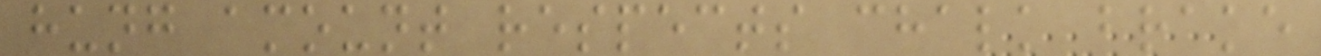hung amount respects chalk brake
